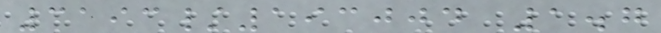3193/193004 1.7
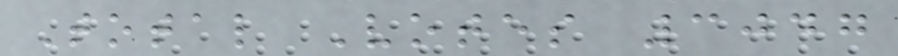Total Votes 3047
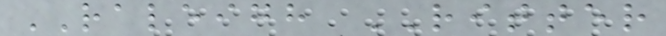RALEIGH RITTER
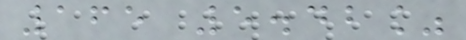165 5.42%
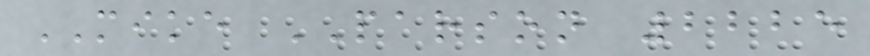MIKE PARSON 2225
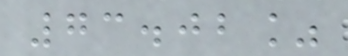73.02%
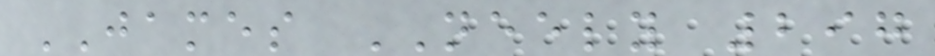JAMES NEELY 297
